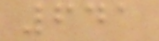641
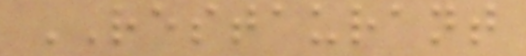RESTAURANT
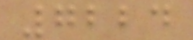7224
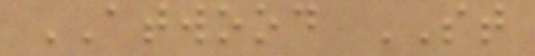ATWOOD ST
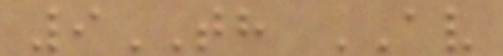9TH AV
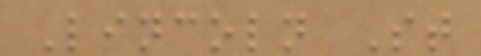Lincoln St
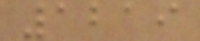1219
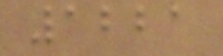1221
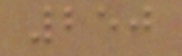250
